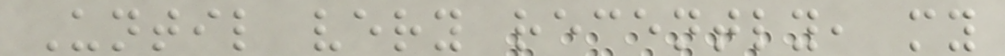Until very recently, my
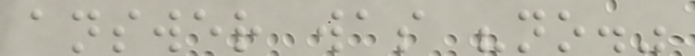answer was "no."
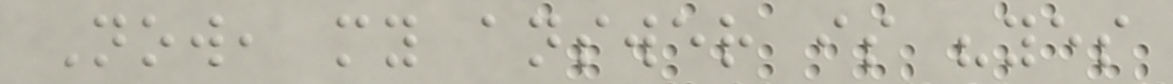Now, my answer is "yes
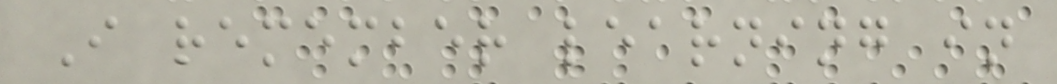I remember learning in
